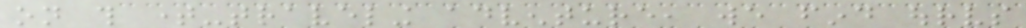on this time-traveling adventure, we find ourselves
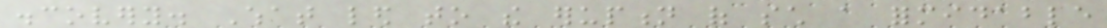discovery. What led to the eruption of such a formidable
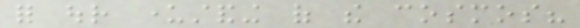for our understanding of the cosmos?
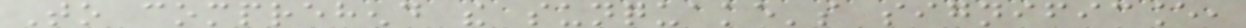To comprehend the sunquake's significance,
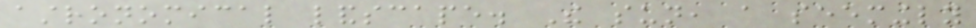astronomical landscape. The sun, a seemingly
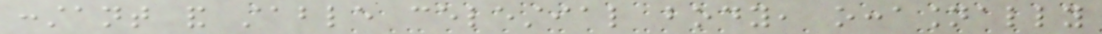constant and stable celestial body, occasionally
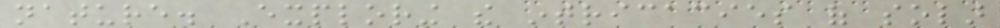nature. Exploring the intricacies of solar
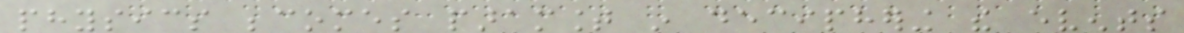physics becomes paramount in deciphering the events
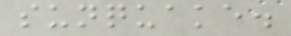sunquake.
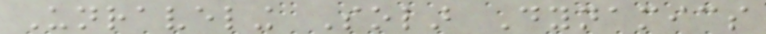Unraveling Solar Dynamics
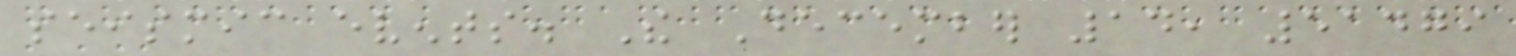seismic events. The December 14, 51479
